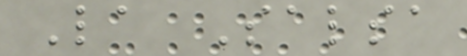La Salsa
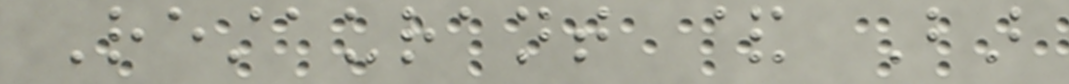Restaurant & Bar
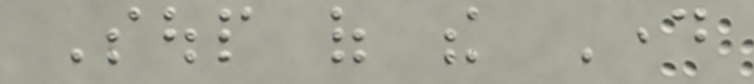Soup of the Day
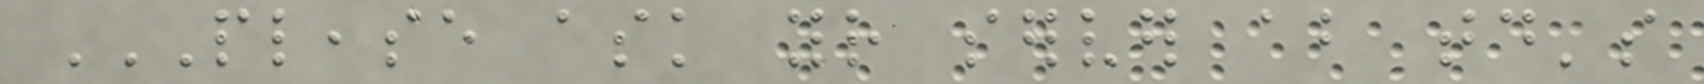PLEASE ASK YOUR SERVER ABOUT TODAY'S
